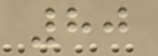80
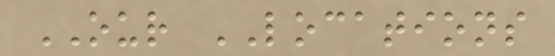OUR LOCATIONS
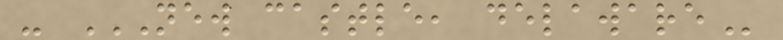- NEW CASTLE, DELAWARE
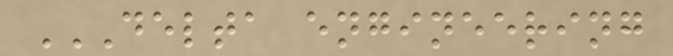DELTA ENGINEERING
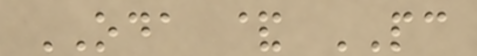ODA & PC
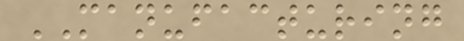MANUFACTURING
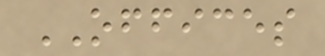OFFICES
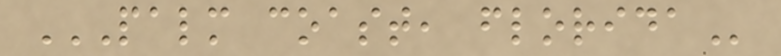PALM COAST, FLORIDA
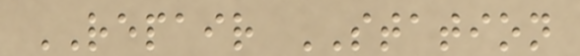REPAIR STATION
